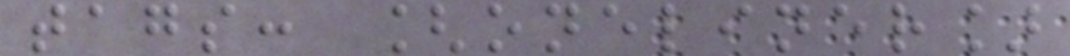tags: [oneliner]
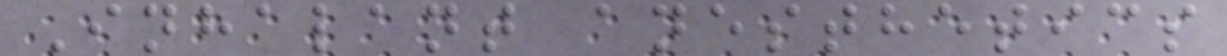Inhalant anesthetics
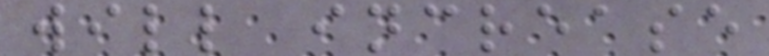will increase
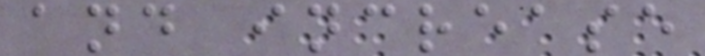and increase
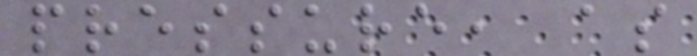pressure, as
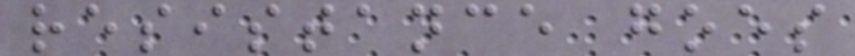resistance goes
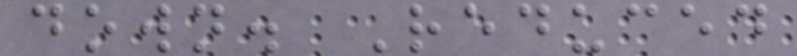down. Reduced
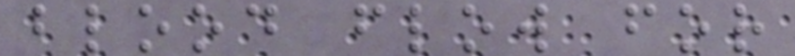blood flow for
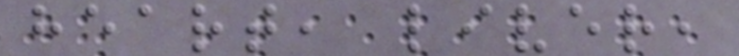heart, liver,
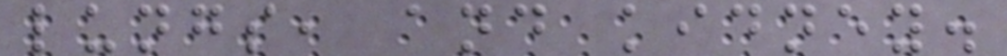lungs, and kidney.
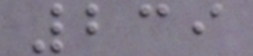239
